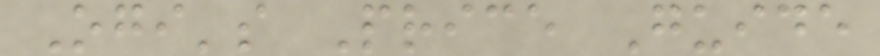Ogi's Price Guide
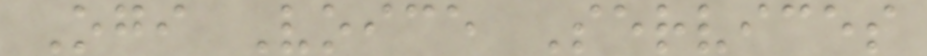Ogi Voice Services
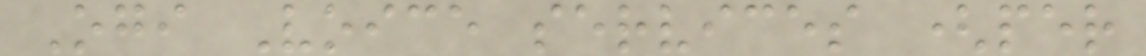Ogi Voice services (per
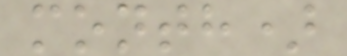month)
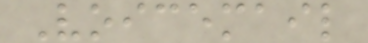Voicemail
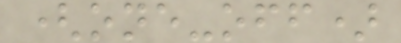(one-off)
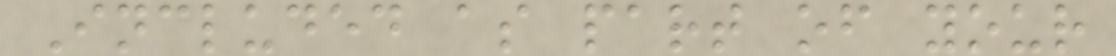Included as part of your
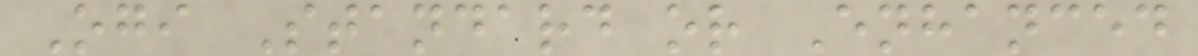Ogi Standard or Enhanced
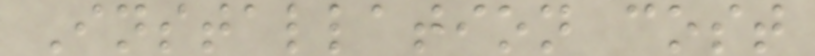Installation cost
